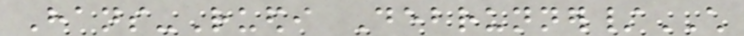Hans-Ruedi Debrunner/CH
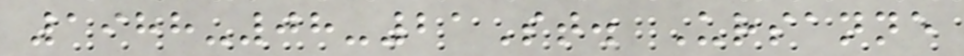1988-08-21St. Ursanne
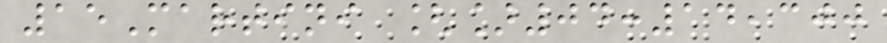15Martini []04:14,300
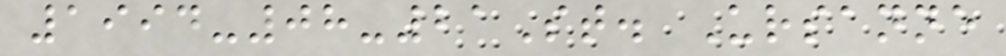1994-08-21St. Ursanne
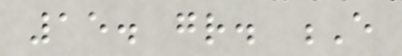15. gr. E
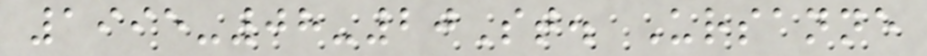1995-08-20St. Ursanne
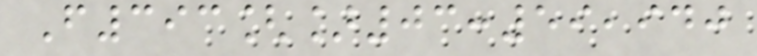F393[]03:59,940
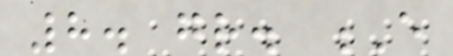8. gr. E
